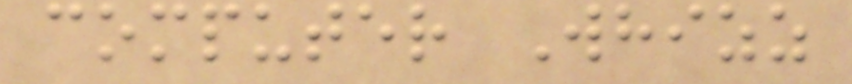computer Whizz
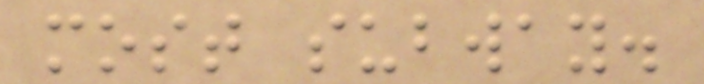most subway.
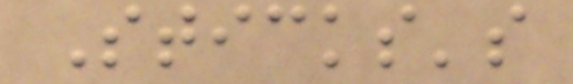Sticks's
